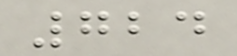724
